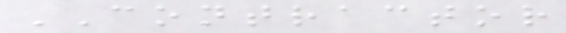CONTRACTOR
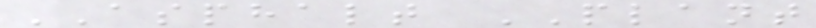ASPHALT PLANT
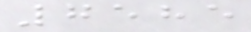7585
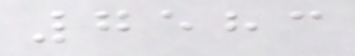7583
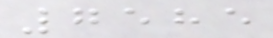7585
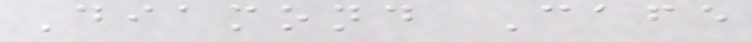Diamond Cafe
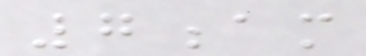7am
